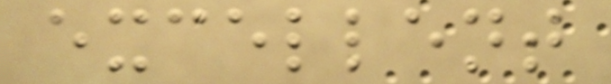excellent
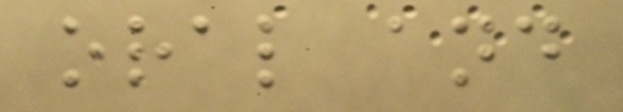oral and
